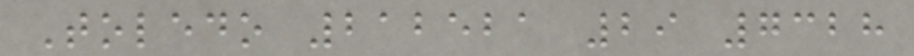Toledo 212521 29 7328
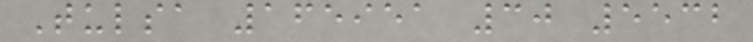Tulsa 165951 30 5532
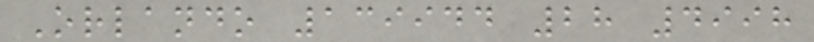Orlando 139944 28 4998
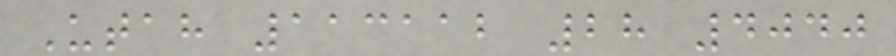Utah 113112 28 4040
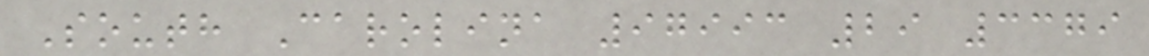South Carolina 97993 29 3379
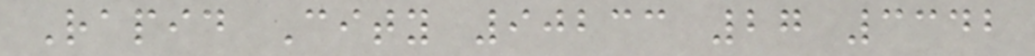Rapid City 90233 27 3342
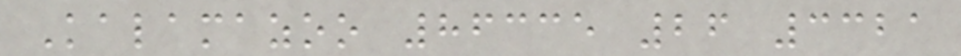Kalamazoo 86335 26 3321
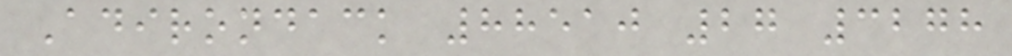Adirondack 88510 27 3278
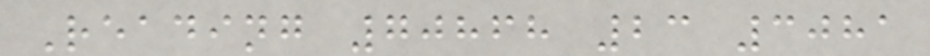Reading 70868 23 3081
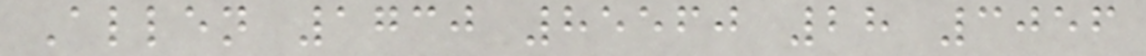Allen 1730 85560 28 3056
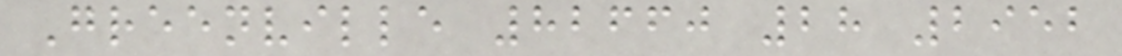Greenville 82660 28 2952
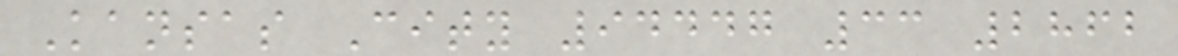Kansas City 94447 33 2862
